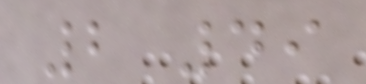2 49
